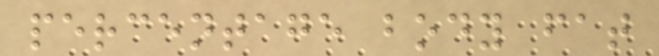percentage body fat
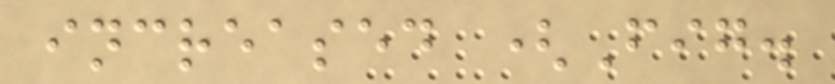increased (Fig.
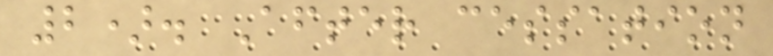2). After cessation
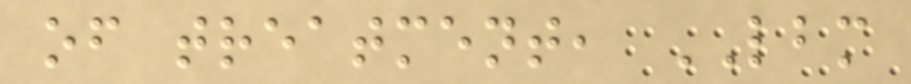of treatment, LBM
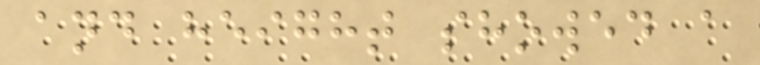and height showed a
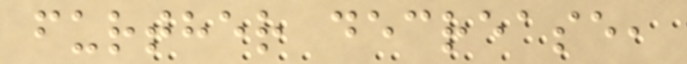further decrease,
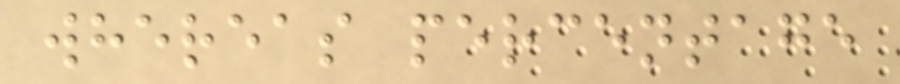whereas percentage
